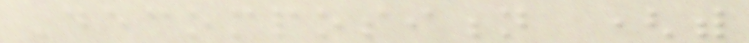Decomposition (with
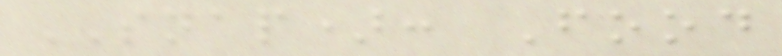SNAP): Food
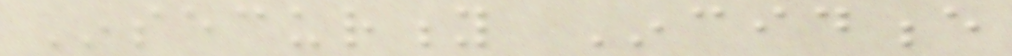Insecurity Incidence
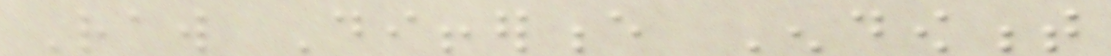Raw Difference Endowment
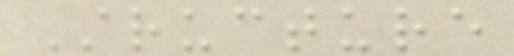Structure
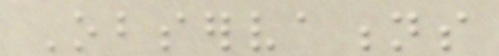Observations
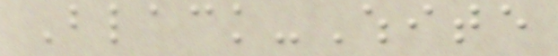Black-White
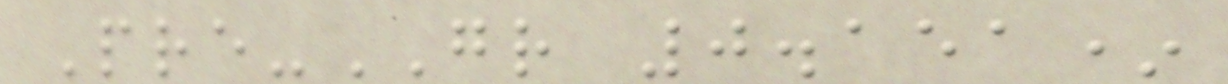Pre-GR 0.151*
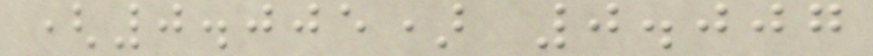(0.005) 0.007
